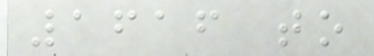1616 to
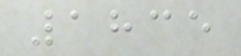1835
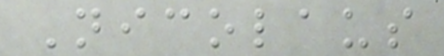Nicolaus
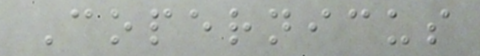Copernicus
